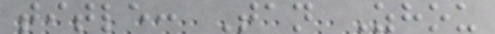title: Tan Zhou
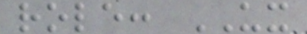role: UX
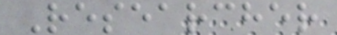Researcher
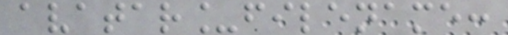avatar_filename:
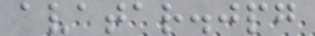avatar.jpg
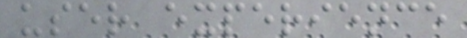user experience
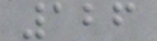126
